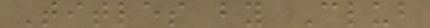Titles by Club
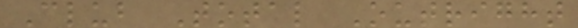Club Total Outright
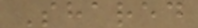Shared
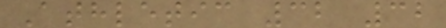Athletic 32 32
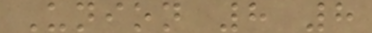Union 8 8
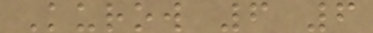Kurow 6 6
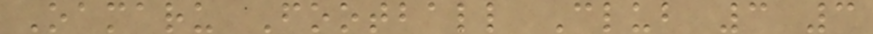Oamaru Football Club 3 3
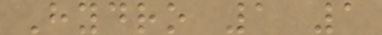Hydro 1 1
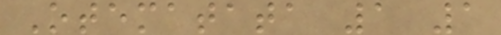Otematata 1 1
